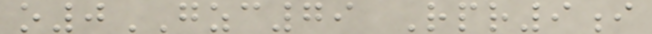o0GZC79 Rpr9i
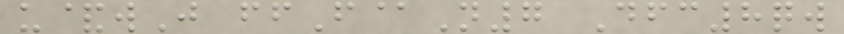u&wJ ffF@N7 Dfc8qw
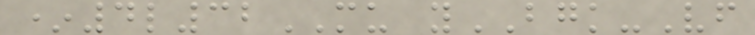*4l32MU yBGK-Vf
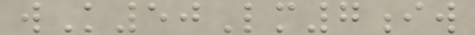wK50Lm7iw
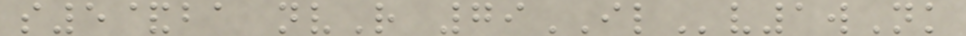s5&ba nvR 79ILv1wNk
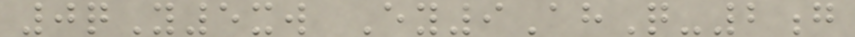0qY5xw Ey9AhQ-2g
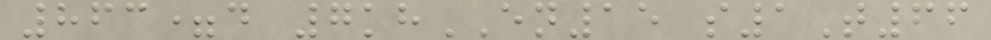863=d 7khEN15 s1T66
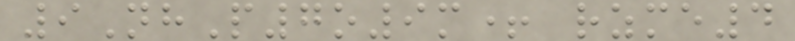9NhP7o9m+ rzme4
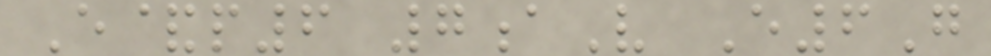E&p6 7aV E6G
